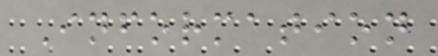Information
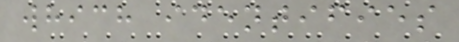which identifies
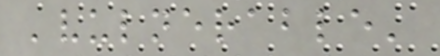'vulnerable'
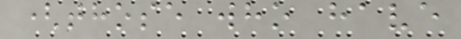(those who have
